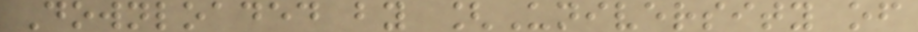Downloaded by [University of
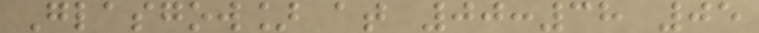Glasgow] at 00:38 05
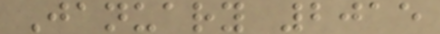January 2015
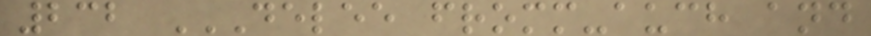232 DELEE FROMM-AUCH AND
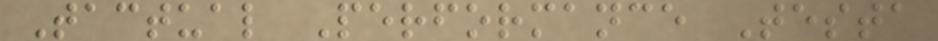Tactual Performance Testa
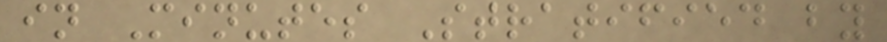in Minutes Stratified by
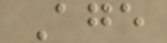Age
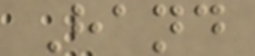Hand
